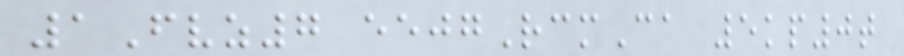1Fvz7 eejgRcmCa 5kp0t
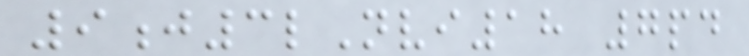9j3lNvi18 7pd
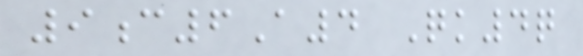9c6A4 Qk4q
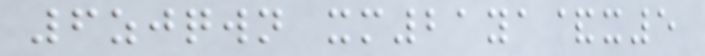6zjqwn xm21ya&x5
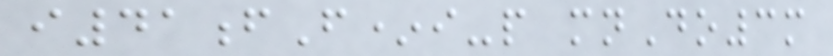i41fF*i-p mnDo3m
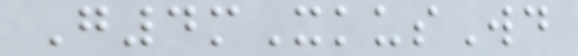G4mXkusWd
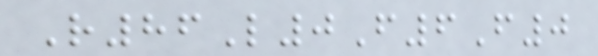R86L0F6F0
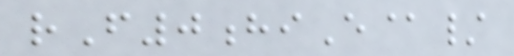rF0hiE@/
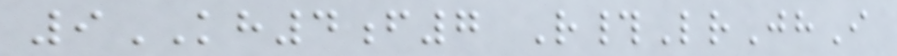9KH4f7 R#LrJhI
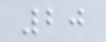20
